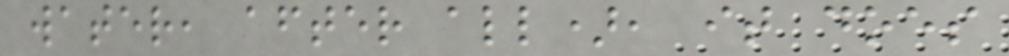water, after all), it does
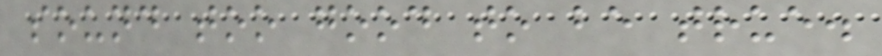sound too good to be true.
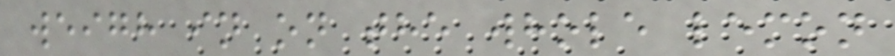weigh in on the whole lemon
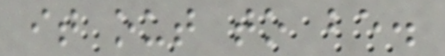it out to be.
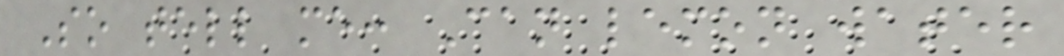So tell me: Can lemon water
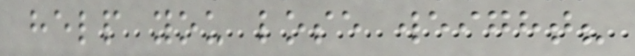help you lose weight?
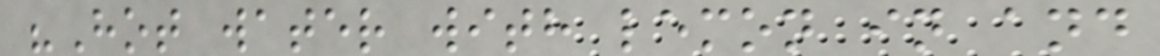"Hot water with lemon in and
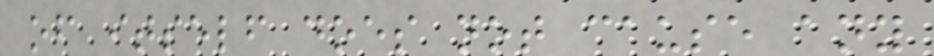of itself does not cause any
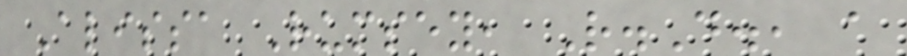Alissa Rumsey, R.D., a
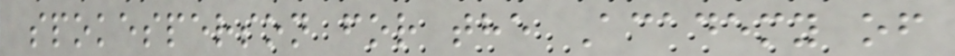spokesperson for the Academy of
